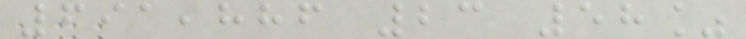691,886 23 58%
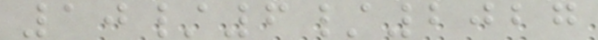10/6/2027
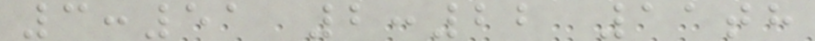3:51 2:22 11th
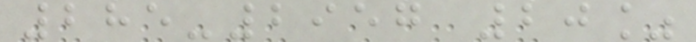285-2957 20%
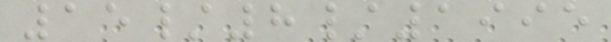15/8/1995
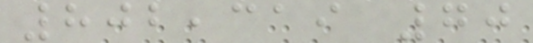802,319 70
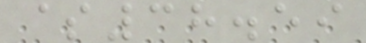$38.59
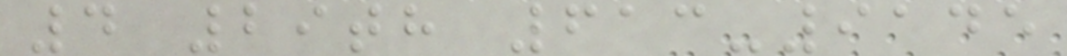4 29th 613-9145
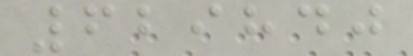629840
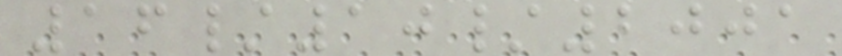16/10/2001
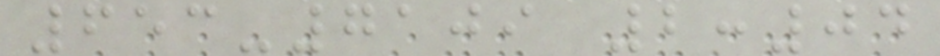653-7109 2:04
